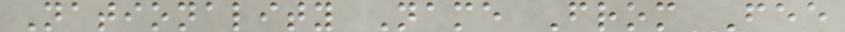Nationality Name From Fee
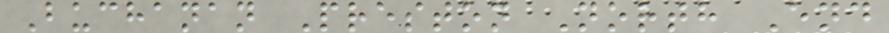Buchanan Preston North End
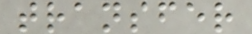transfer
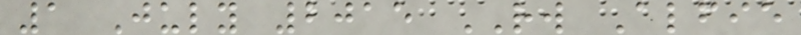1 July 2015 RW Alfie
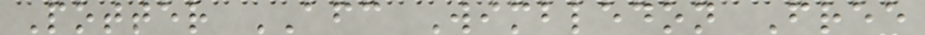Potter AFC Wimbledon Free
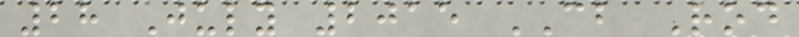28 July 2015 CB Rod
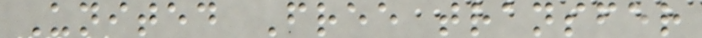United Free transfer
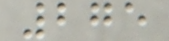275
